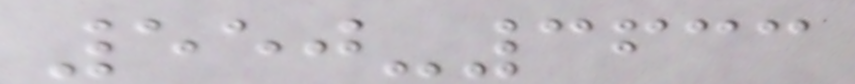550-3633
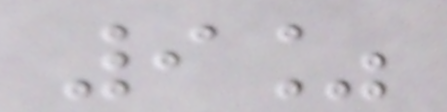9%
